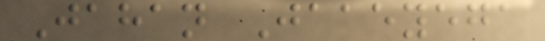Jahan Jaaeyega
